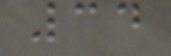34
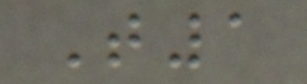T1
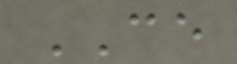CE
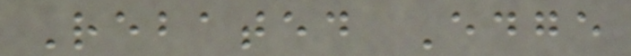Rebated Edge
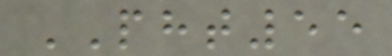PHT55
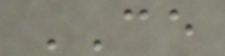CE
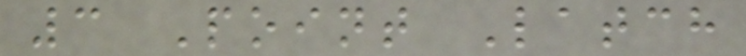3 Point Latch
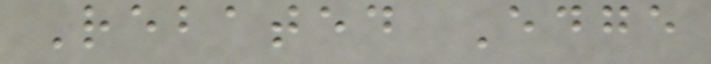Rebated Edge
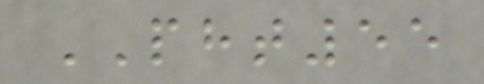PHT55
